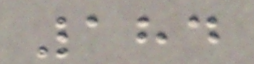184
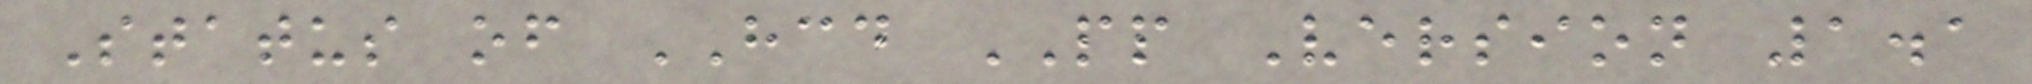Status of HCD PP Version 1.1
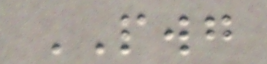PWG
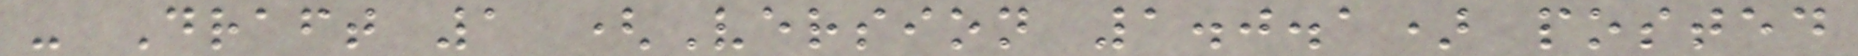- Draft 1 (Version 1.0.1) posted
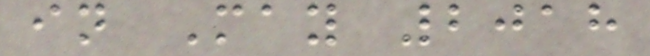in May 2018
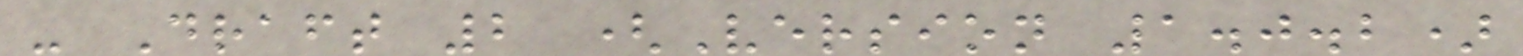- Draft 2 (Version 1.0.2)
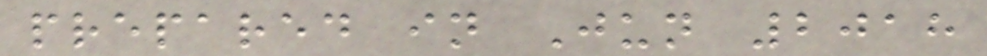prepared in Jun 2018
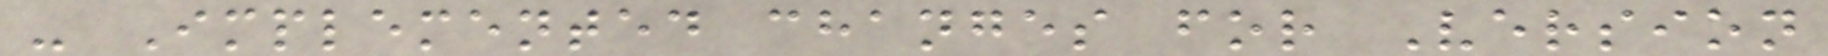- Implemented changes for Version
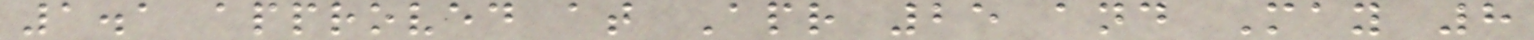1.1 approved at Apr 25 and May 8
